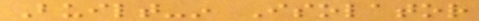Built-in Isolator
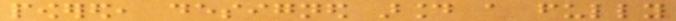powered, designed around a fully
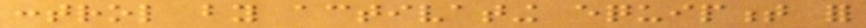control by activating equipment for
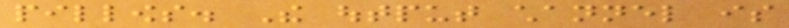pillows. The output channel is
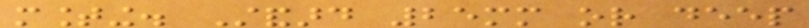mounting. Standard 25mm or deep
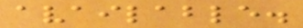available.
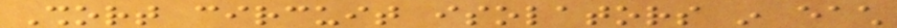Short circuit isolators in each
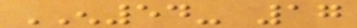EN54- 17
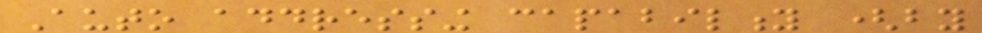Auto addressing capability (by
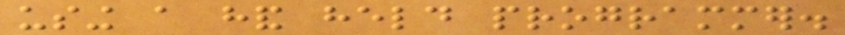using a hand held programmer.
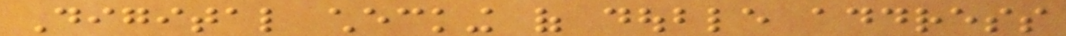Digital checking of double address
